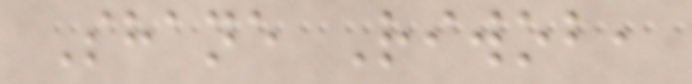Shane Riwob,
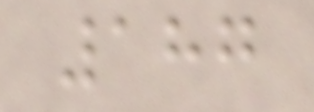187
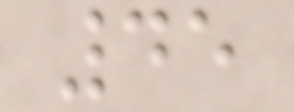45
